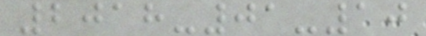2018-01-10
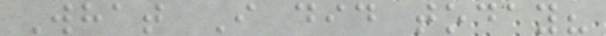What I did today?
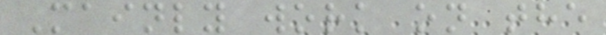Mainly work on the
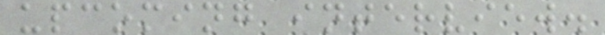upcoming interview.
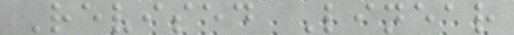Revised Linear
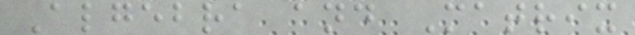Algebra and Matrix
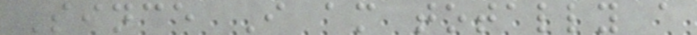Since I am totally a
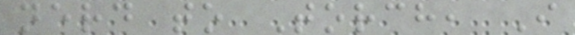nerd to Torch, I
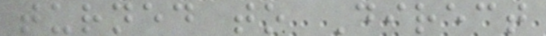turned to Direct
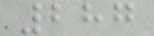287
